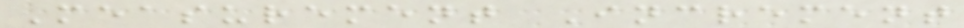Measurement Increment
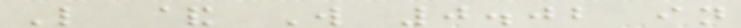L & W 0.02 in
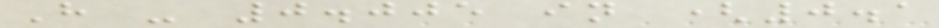H - 0.005 in (0.1
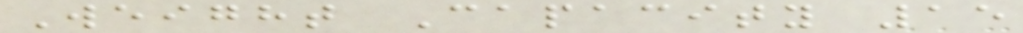Weight Capacity 15
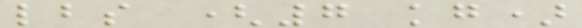lbs (7 kg)
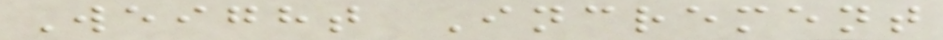Weight Increment
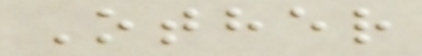Other
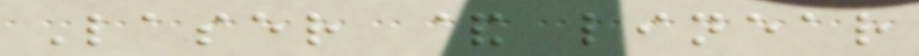Laser & linear
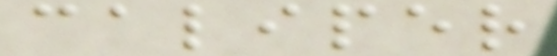caliper
